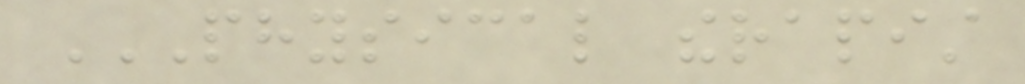PHYSICAL THERAPIST
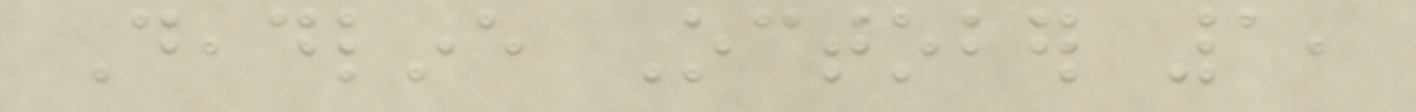Deadline October 1,
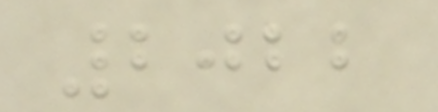2022
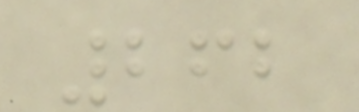262
